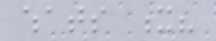whats x?
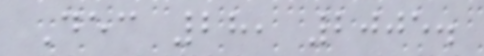Dec 28, 2005.
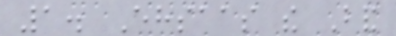1. Ehsaas the Band
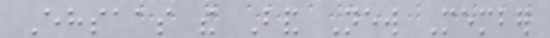Ehsaas the Band New Member
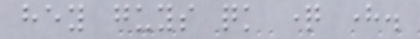hey guys quick question here.
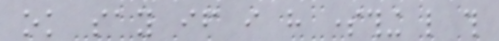ok say if i have something like this
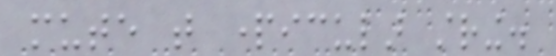mute that particular string.
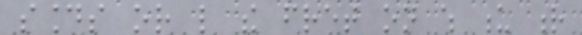sounds or like the fret on which u r
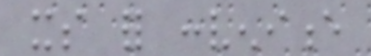its for convenience
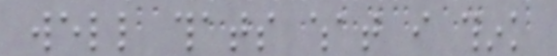well thats what i think
